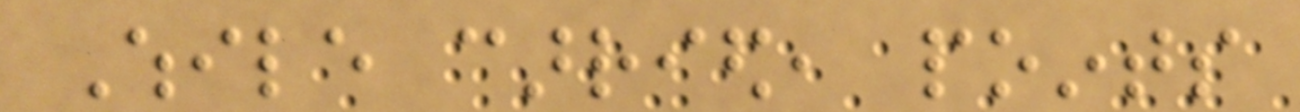While carried, points
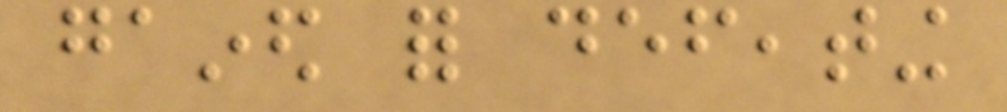gained for defeating
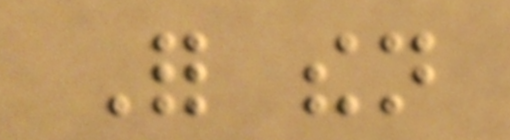For then
